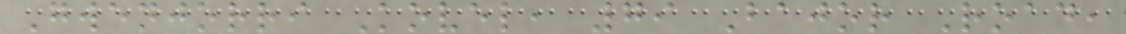Gwenjorri Kovel, 79 Bajor Road,
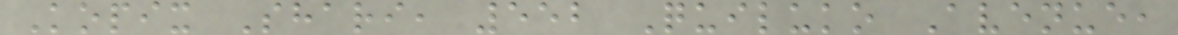Kopix Shari, 552 Quiluko Avenue,
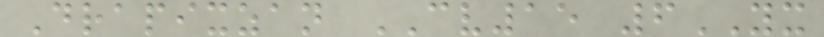Drapixzan CV15 6YX
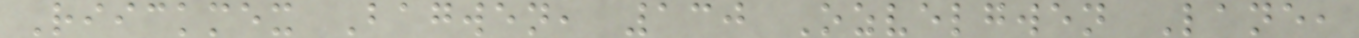Riickmex Bagwen, 130 Ozvelgwen Lane,
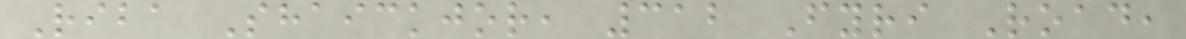Riba Shaickjor, 312 Fyri Road,
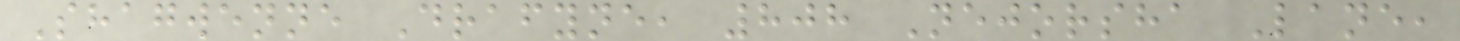Shagwenne Drafyne, 808 Nejorsha Lane,
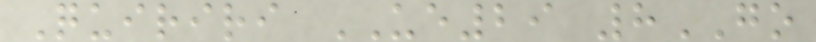Quiriri UE29 8GO
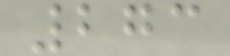273
